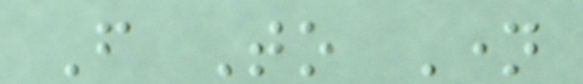From To Name
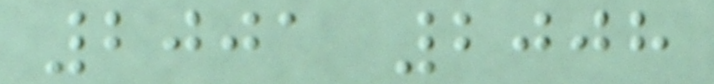2001 2008
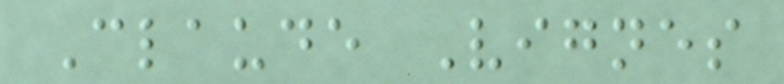Claude Vignes
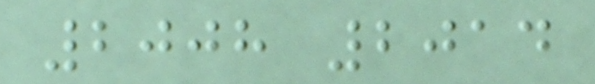2008 2014
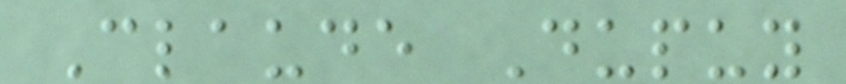Claude Dupuy
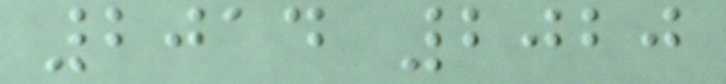2014 2020
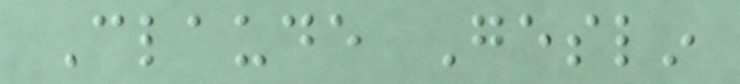Claude Geslin
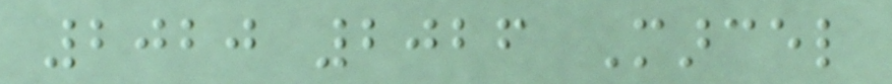2020 2026 Marcel
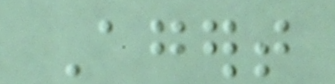Agert
